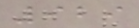929
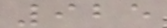925
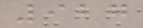927
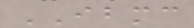IBMC
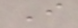I
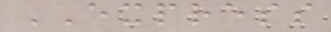EXPRESS
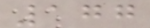177
